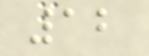12
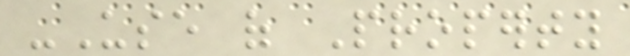-Use of Property
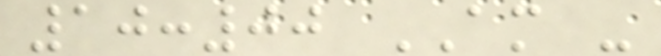10:00 AM -
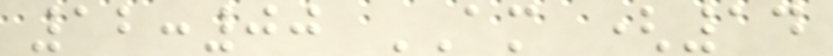12:00 AM (14
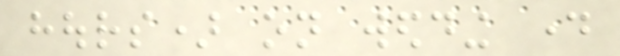hours) on wedding day
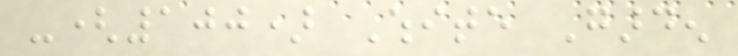-(100) White Garden
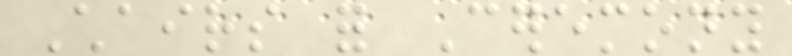Chairs for Ceremony
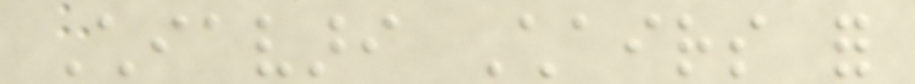Chiavari Chairs for
